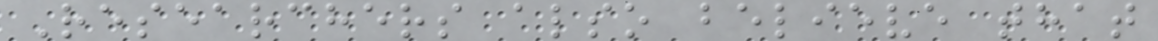Researchers also believe that
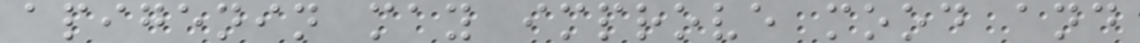apigenin may improve mood and
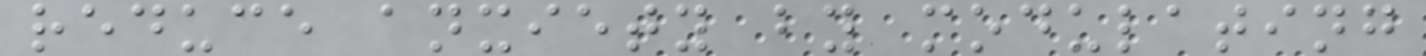reduce anxiety by modulating
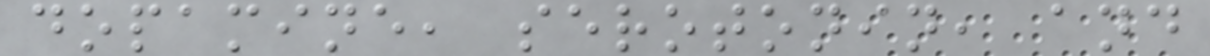dopamine, serotonin, and
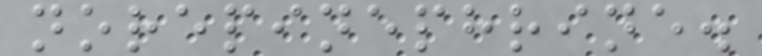norepinephrine.
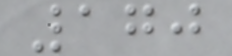170
